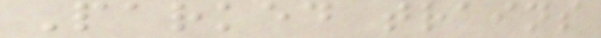Parked trains
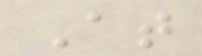At
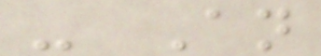- An
